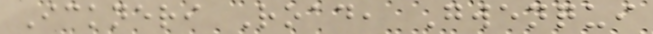Ickneri Road, Gwenqui
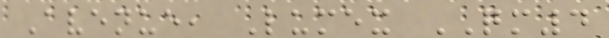Avenue, Lumex QM4
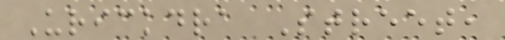Urickdra Street,
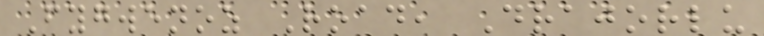Fygwenoz Road, Drajorlu
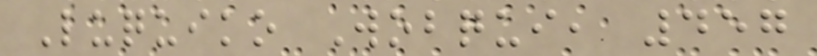Luquiko Wobqui, 457
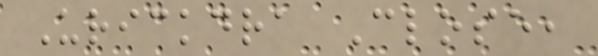Urickdra Close,
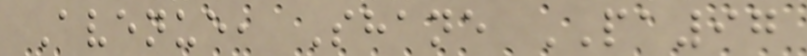Avenue, Shane PA97
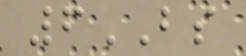6BS
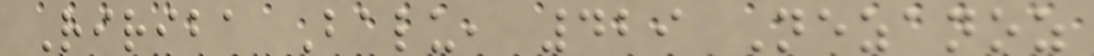Ririba Balu, 429 Nezanoz
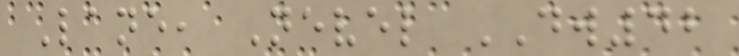Lane, Nevel DW42
